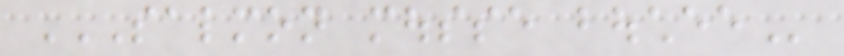SALMON MOUSSE BOUCHEE
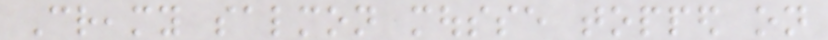Creamy salmon mousse topped on
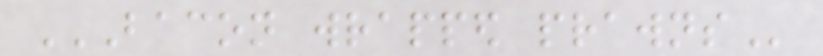BACON WRAPPED PRAWNS
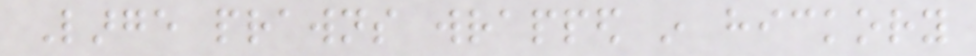Large prawns wrapped in hickory
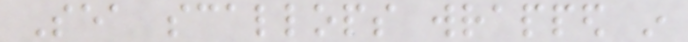Sea scallops wrapped in
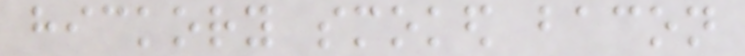hickory smoked bacon
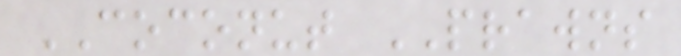COCONUT PRAWNS
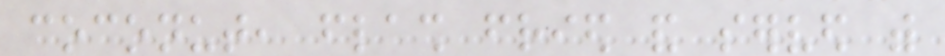coconut, flash fried and served with
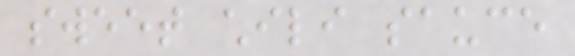sweet chili sauce
